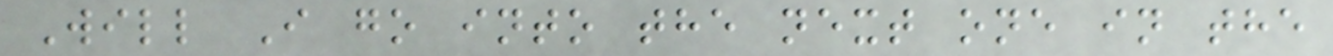Will I go into the next one in the
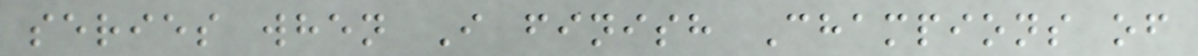series when I finish Champions of
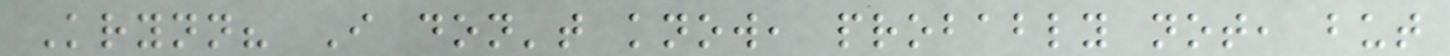Krynn? I don't know, probably not, but
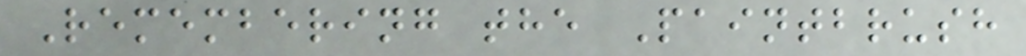Remembering the Paintbrush
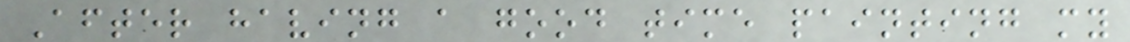After having a good time painting my
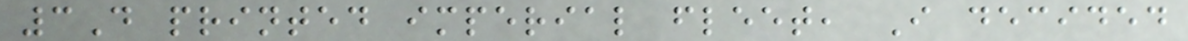3D printed imperial fleet, I decided
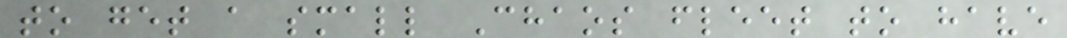to get a small Chaos fleet to have
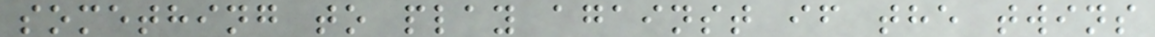something to play against if the twins
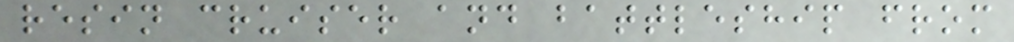resin cruiser and battleship from
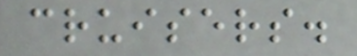cruisers.
